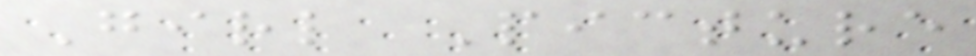Girl Picture
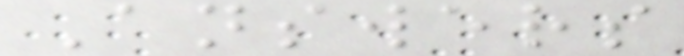Answers
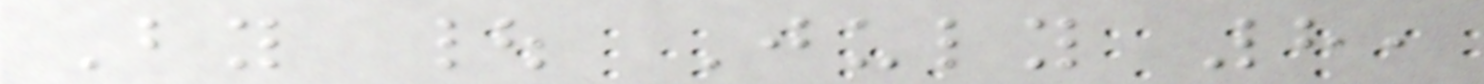By | July 8,
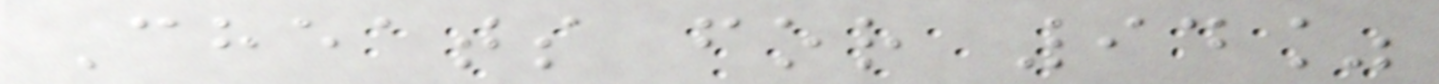Cheats for 94%
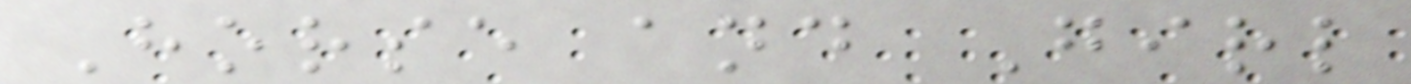Horse and Girl
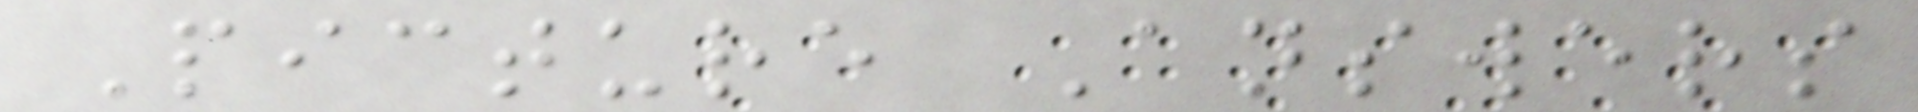Picture Answers
